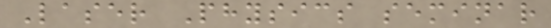Laser Physics seminar
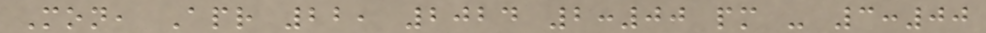Mon, Apr 22, 2024 2:00 pm - 3:00
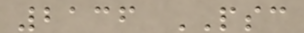2136 PSC
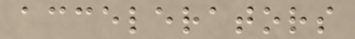accelerators
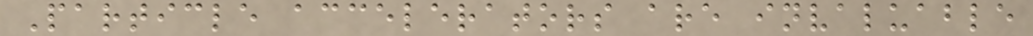Particle accelerators are invaluable
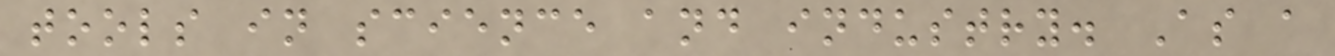tools in science and industry. As a
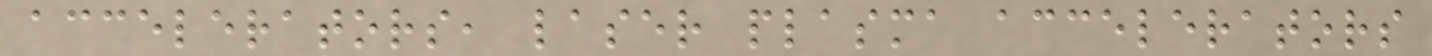accelerators, laser plasma accelerators
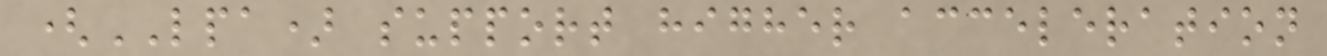(LPA) support higher acceleration
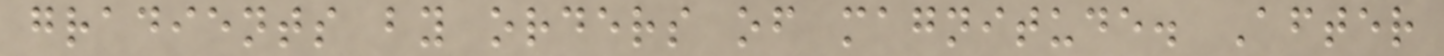gradients by orders of magnitude. After
